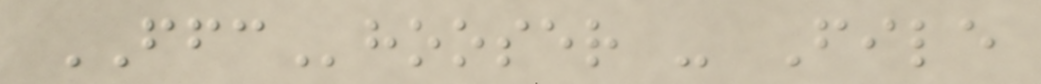FFChooser - File
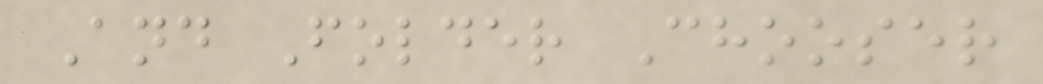And Folder Chooser
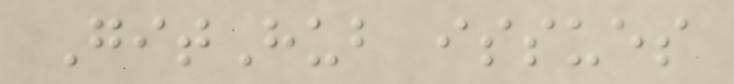GitHub issues
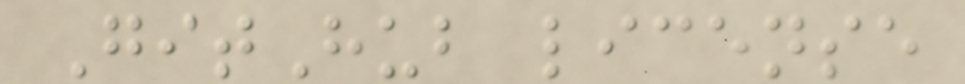GitHub license
